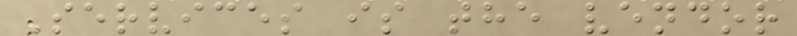Services is the vendor
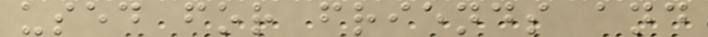used for friends and
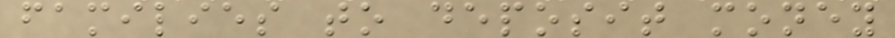families to deposit money
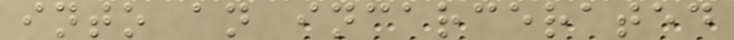into an incarcerated
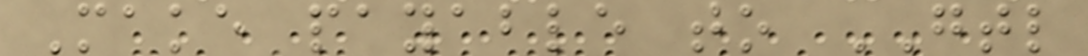Make payable to GTL
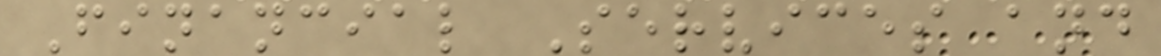Financial Services and
